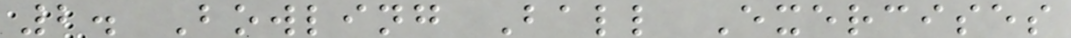2. Bowling Ball Exercises
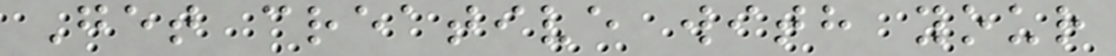Get creative with your
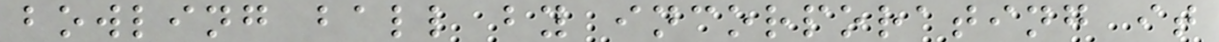bowling ball by incorporating it
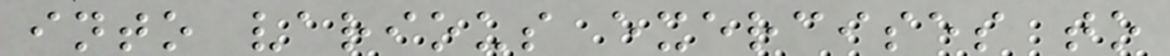into various exercises to
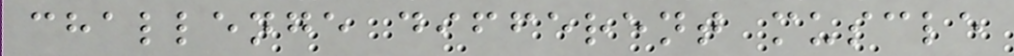challenge different muscle
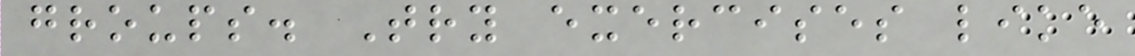groups. Try exercises like
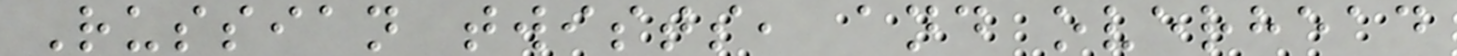Russian twists, and overhead
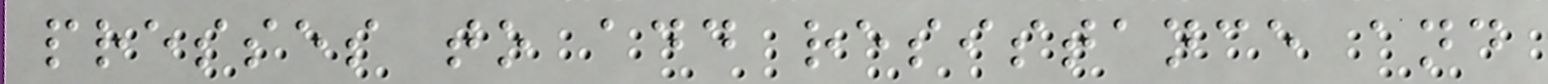presses to add resistance and
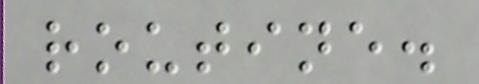routine.
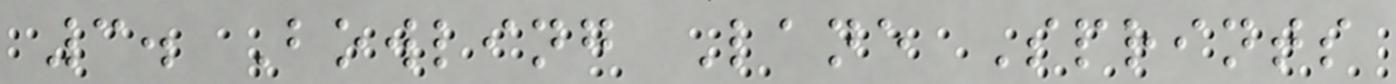3. Bowling Lane Sprints
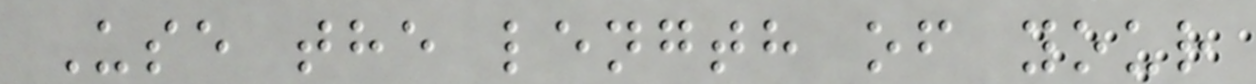Use the length of your
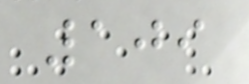109
